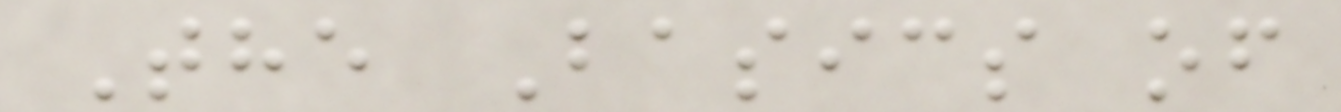The Basics of
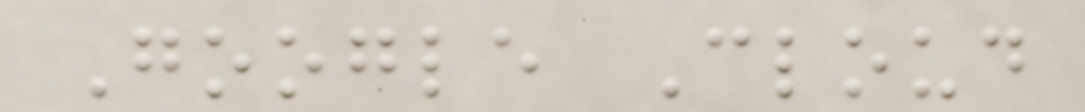Google Cloud
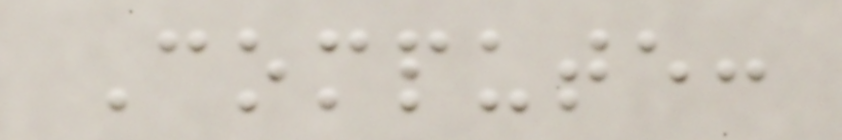Compute:
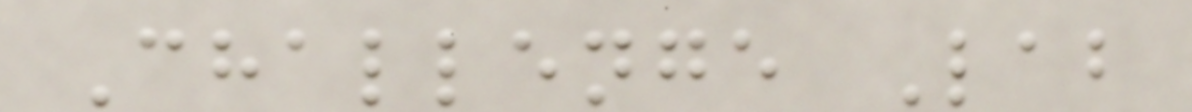Challenge Lab
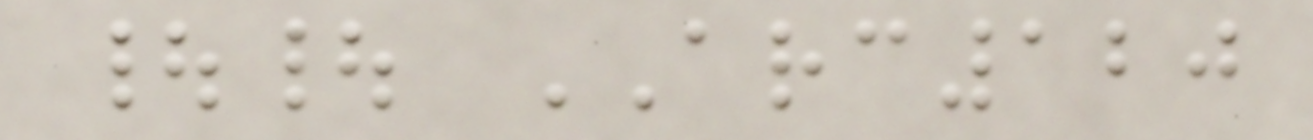|| ARC120
